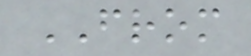FROM
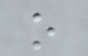o
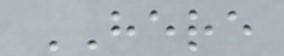HERE
